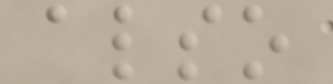also
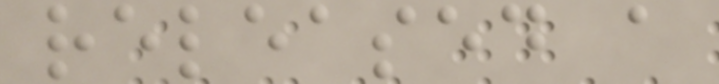released a
